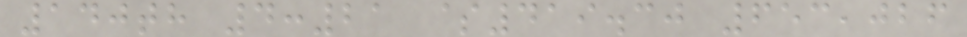140th 4:21 $419.30 653,026
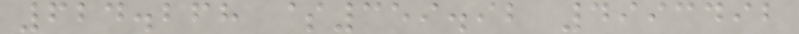624.268 $359.92 4993492
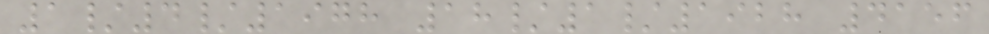1/4/1978 18/1/1928 4156
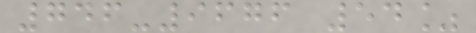746-9676 54%
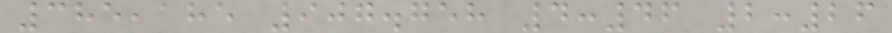385,185 907.758 4:46 2:26
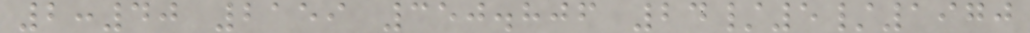2:40 2159 350.806 24/5/1970
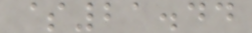$21.44
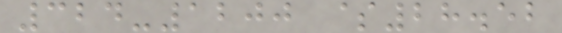324-1200 $28.52
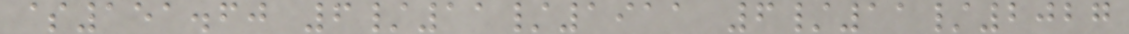$151.60 6/11/1911 6/11/2027
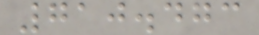710.473
